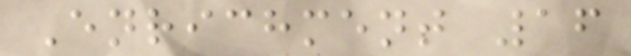Enrichment 16
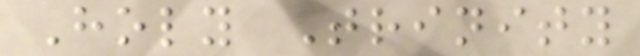Holy Trinity
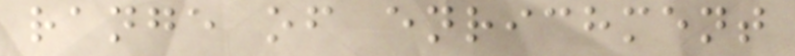range of enrichment
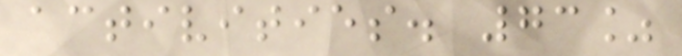activities. 73%
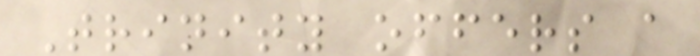Trinity offers a
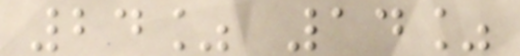24% 14%
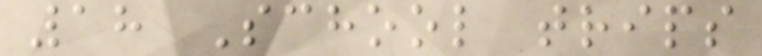18 School trips
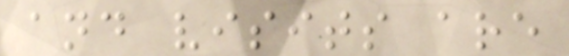and visits are
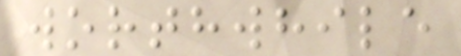worthwhile
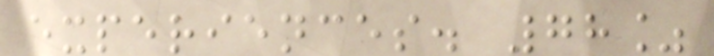experiences. 78%
